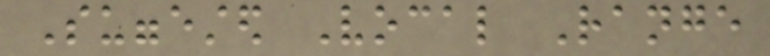Suggested Vocal Range
